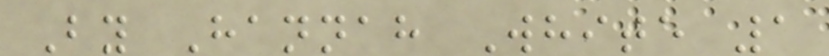By Hannah White 1
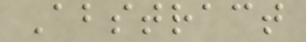Abstract
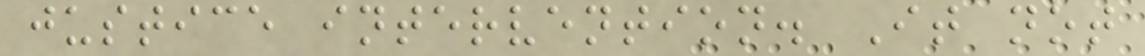justice intervention. It not
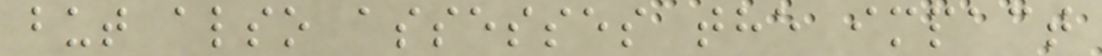but also assesses the impact
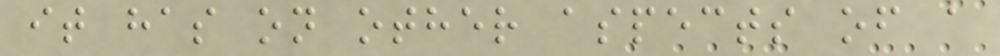it has on other aspects of a
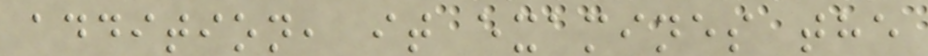addition, it examines the
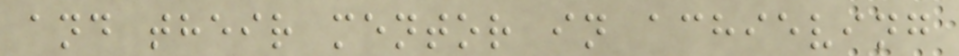and their mentor in achieving
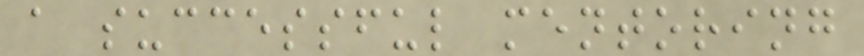a successful mentoring
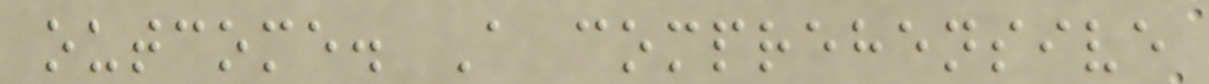outcome. A comprehensive
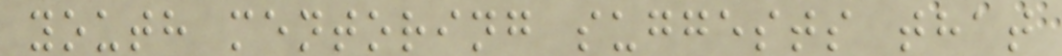youth mentoring suggests that
